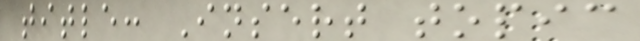title: Insert topic
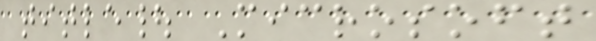title| Microsoft
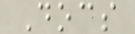Docs
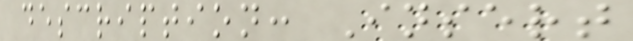description: Insert
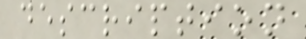description
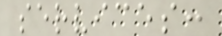services:
